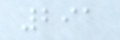291
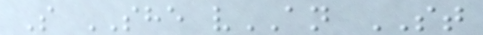S SHE vAN ST
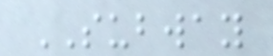SUBWAY
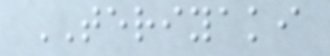TERIYAKI
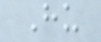Hu
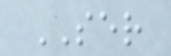SER
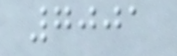7001
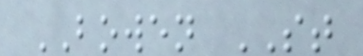BOWEN ST
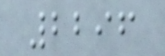2296
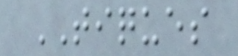TIQUES
